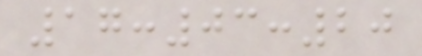17:03:20
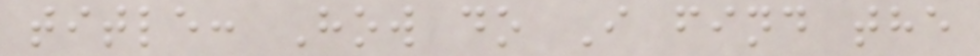title: How do I find the
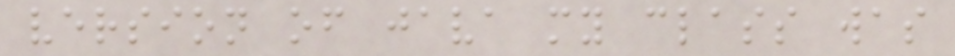version of java my class was
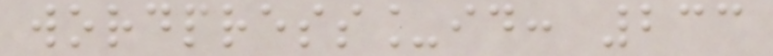wordpress_id: 233
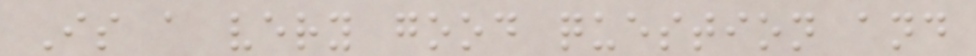Is a very good question and
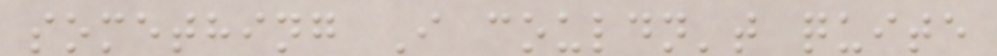something I couldn't quite
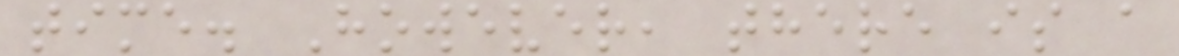time. However, there is a
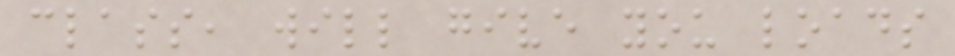class, will give you loads
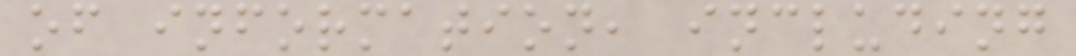of information, including
